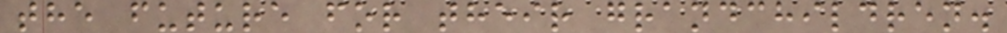the future for their grandchildren.
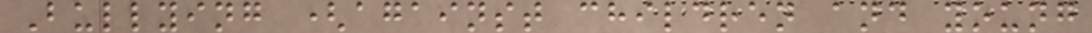Bullying (against children and young
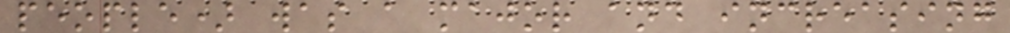people) was a major and increasing
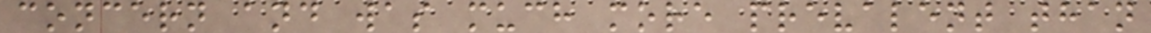concern and was much more prevalent than
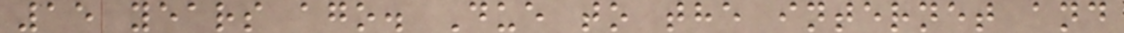15 years ago. Due to the internet and
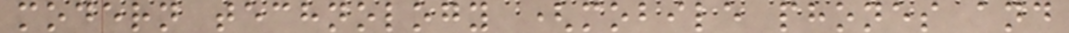modern technology (mobile phones and
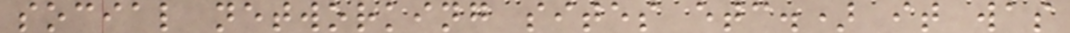social networking sites etc.) it was
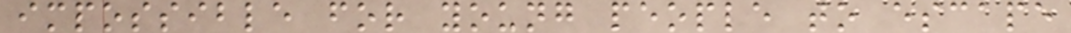impossible for young people to escape
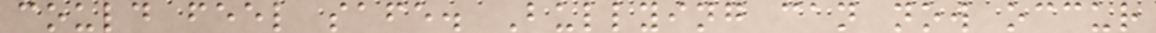could feel safe. Bullying can now occur
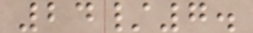24/7.
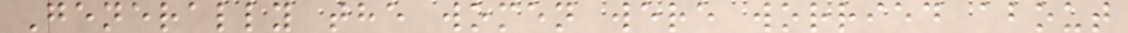Generally the women were worried about
